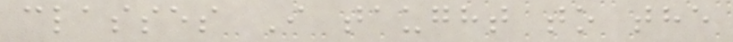classes I taught to the
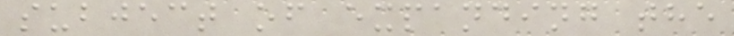subject of expanding the
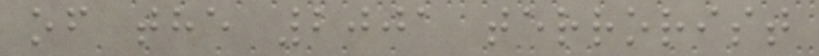of the 2001 terrorist
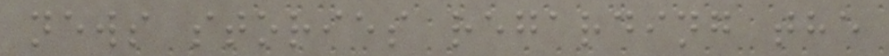news stories regarding the
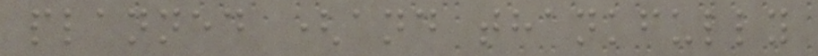planned (and thankfully
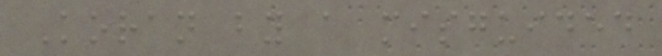Koran by a misguided
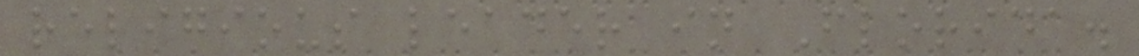religious leader in Florida.
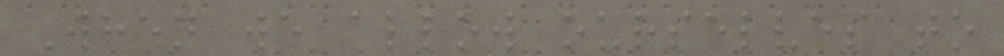When we allow ourselves to
